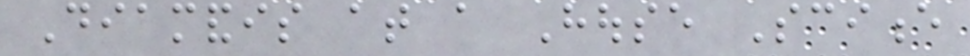Diamandis at a House Science
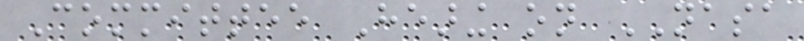Committee Hearing on NASA
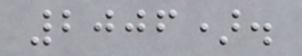2006).
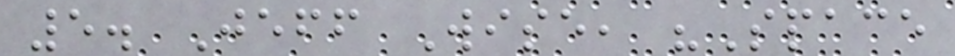5. Jeff Wise, "Space
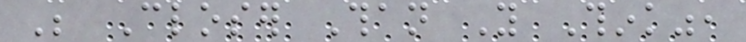Be Closer Than You Think",
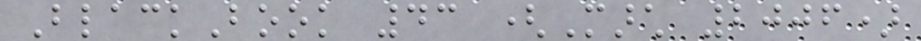BlackBook 43 (March 2006)
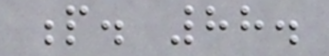p. 88.
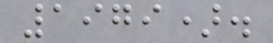1979).
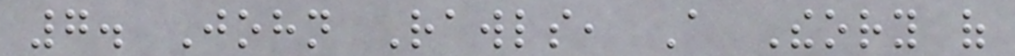7. John Rawls, A Theory of
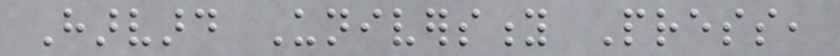Harvard University Press,
